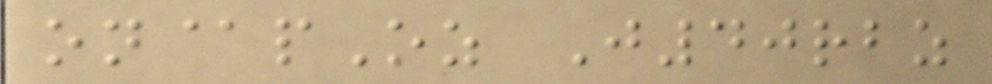on@pOz J40rbz
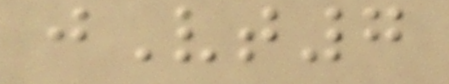jVt7
